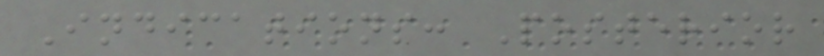Indications: Posterior
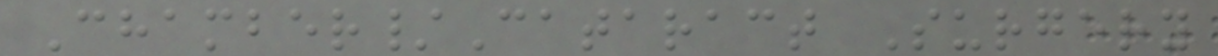Chamber/Cataract Surgery
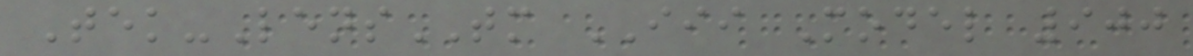Tek-LensTM III Model 900
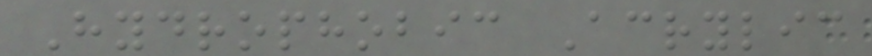Hydrophobic Acrylic
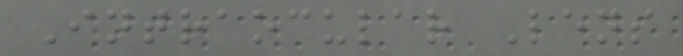Intraocular Lens
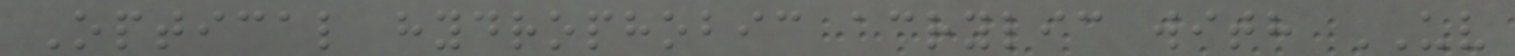Optical hydrophobic acrylic with UV
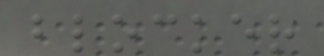blocker
